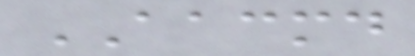AACMD
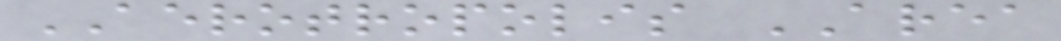AEROTROPOLIS AREA
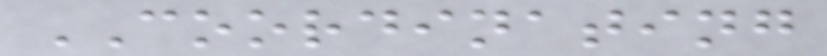COORDINATING
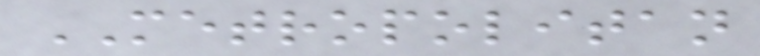METROPOLITAN
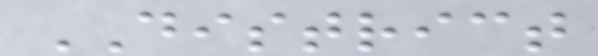DISTRICT
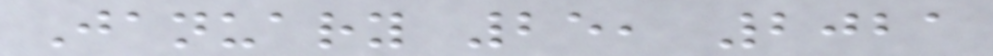January 25, 2021
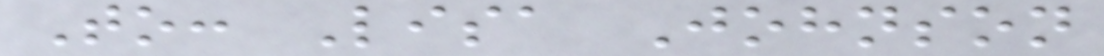To: Lisa Johnson
